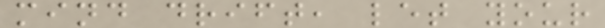mind drift, let your
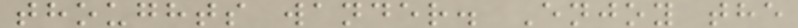thoughts wander. Enjoy the
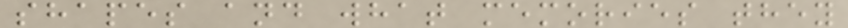shapes and what memories they
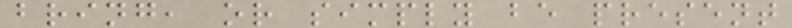bring, or simply be present
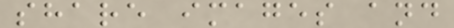share images and
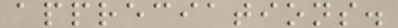appreciations.
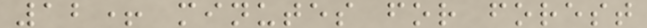12+ minutes for forest
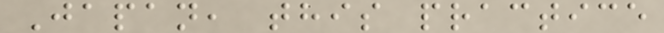Japan, this practice
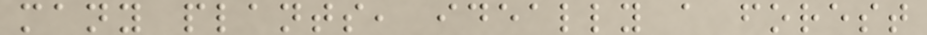many plants, ideally a forest
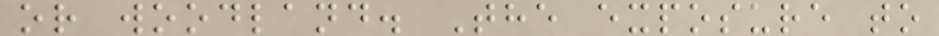or woodland. The exposure to
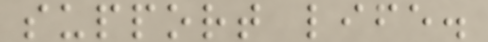support life.
